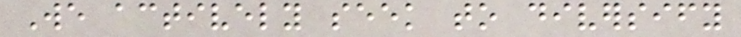We actively seek to diversify
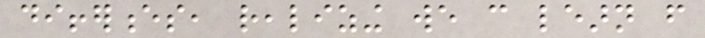differences, realizing we can learn from
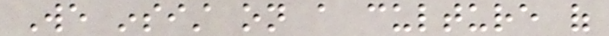We insist on a culture of
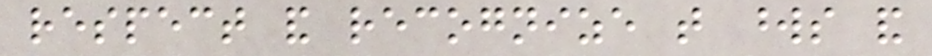respect and recognize that words and
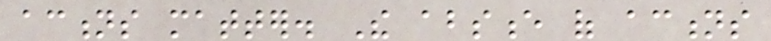actions matter. The absence of actions
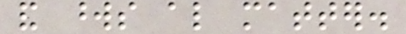and words also matter.
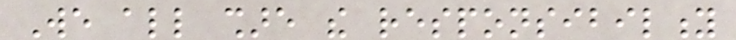We all share the responsibility
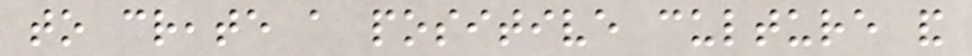to create a positive culture and
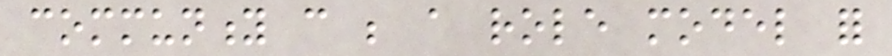community can be a role model for
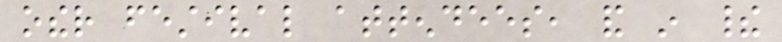other festival attendees, and in their
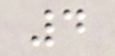4
